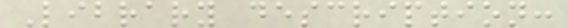Library description:
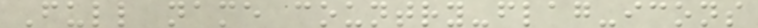Full name country-flag-icons
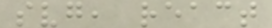svg, react
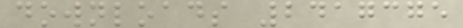downloads 2417375
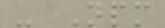- Npm
